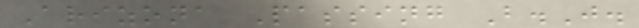Arizona Passing B.J.
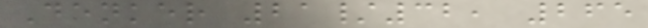Denker 21/32, 265
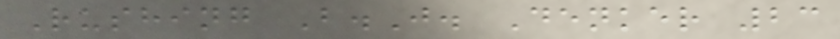Rushing B.J. Denker 23
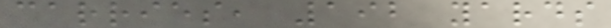carries, 192 yards
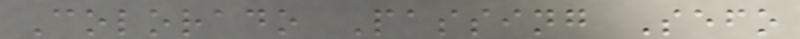Colorado Passing Sefo
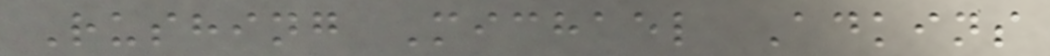Rushing Michael Adkins
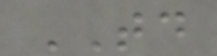TD
